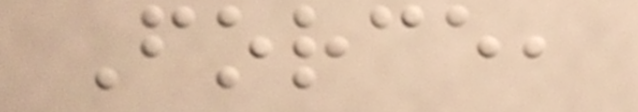Force,
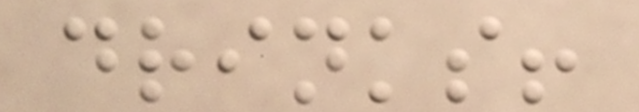drinks!
